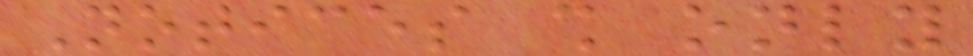Notices shall only
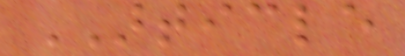ARTICLE
